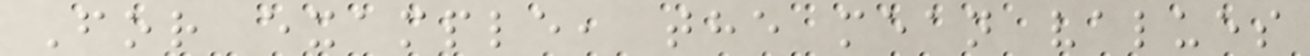For example, the mean values
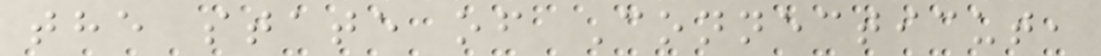the state of Connecticut,
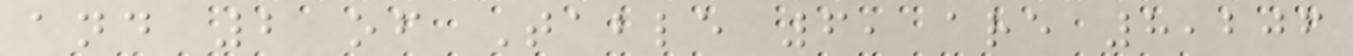and 2 of Table 6, are 8,206
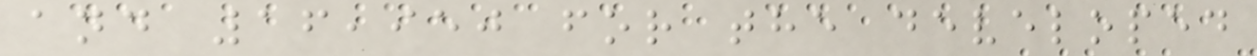and 16,950 for the developed
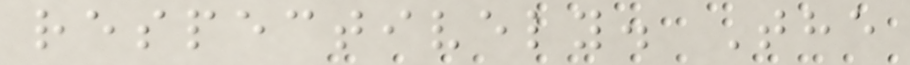respectively. The
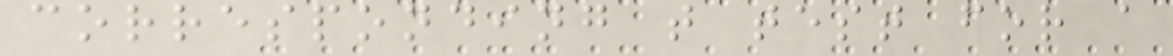corresponding t test for a
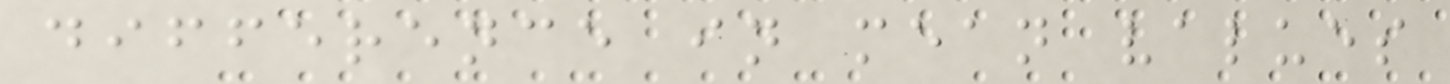difference in mean values
